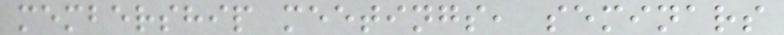membership meetings, seminars
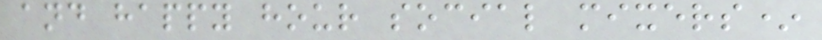and happy hour social mixers*
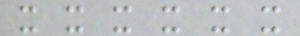x x x x x x
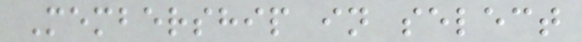Membership in select
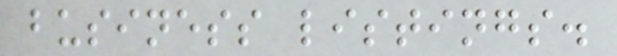business listings.
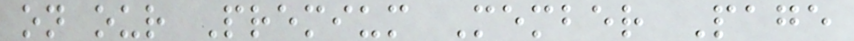on our Premium Member Page
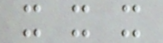x x x
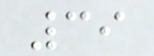39
